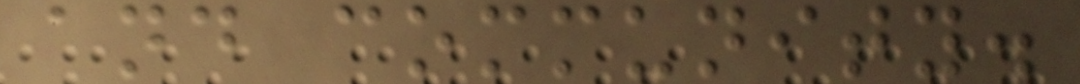and community.
